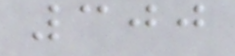300
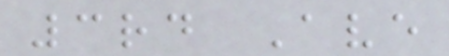3rd Ave
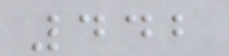442
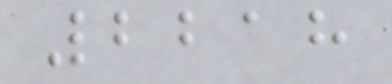2218
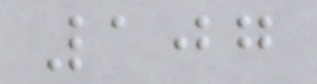107
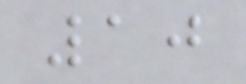10
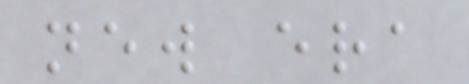new era
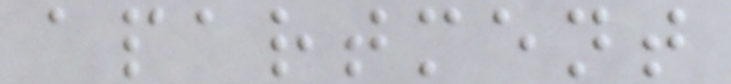apartment
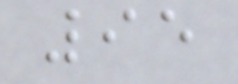95
